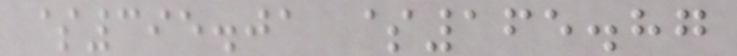$395.01 $165.87
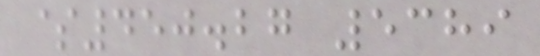$450.27 5389
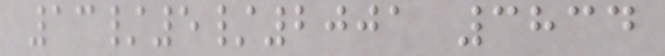13/5/2001 3834
